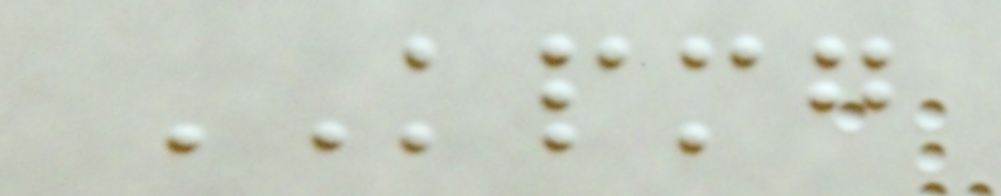KPMG
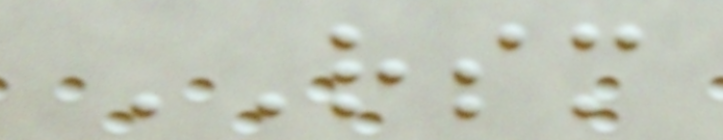RSM
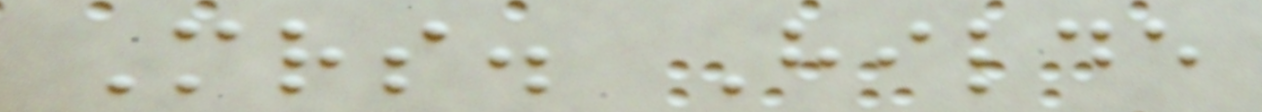Mrs. Hilde
